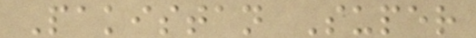Pakistan Super
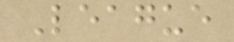League
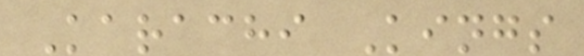Karachi Kings
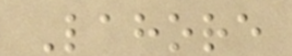Lahore
